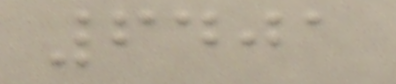6401
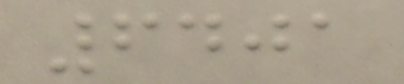6401
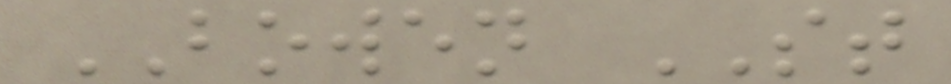BOWEN ST
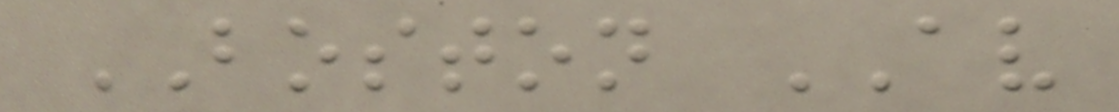BOSTON AV
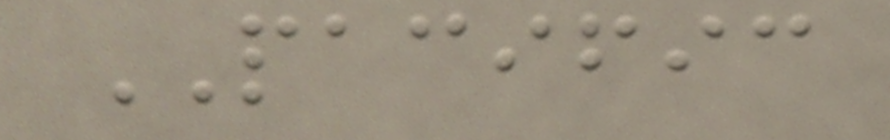PACIFIC
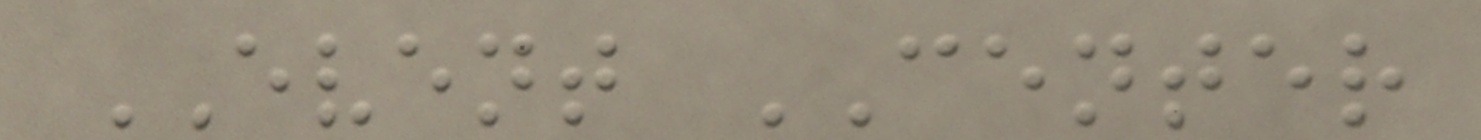EVENT CENTER
